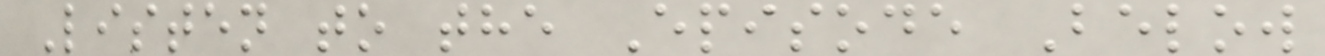Listen to the Episode Below
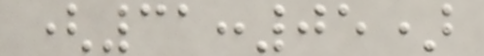(31:05)
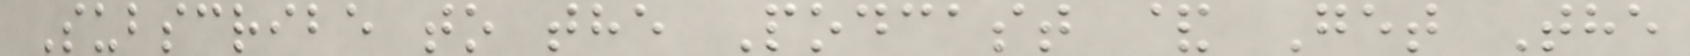Subscribe to the Podcast & Get The
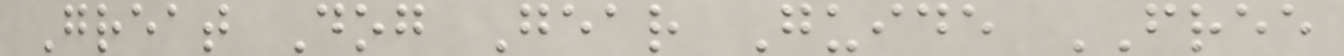Great Dog Gear Guide FREE
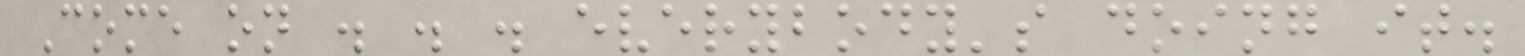Come on . . . everybody's doing it.
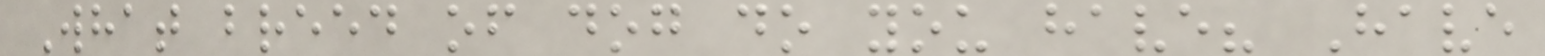What breed of dog do you have? Have
